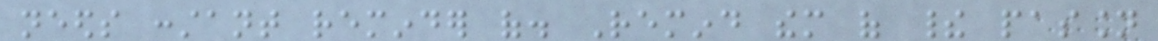needs constant reminder of. Remind them of their passion
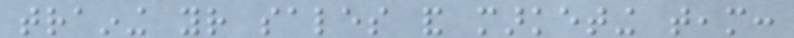training your sales and marketing team:
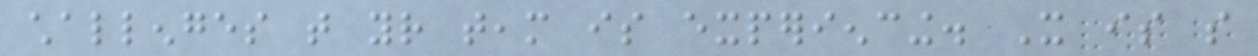challenges that your team is experiencing. It is so
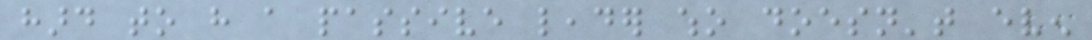hard to have a passive leader who doesn't even
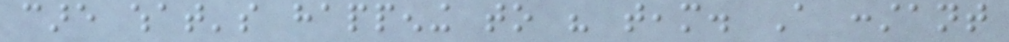care what's happening to his team. A constant
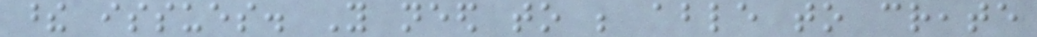these issues. You need to be able to create
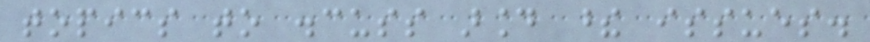topics to discuss around these issues.
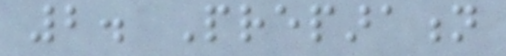2. Preparation
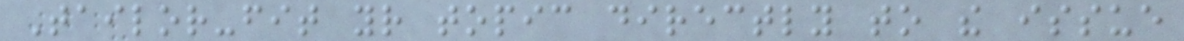Tailor-fit your topic directly to the issue
